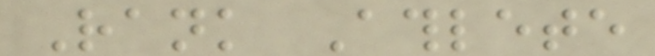Rank Athlete
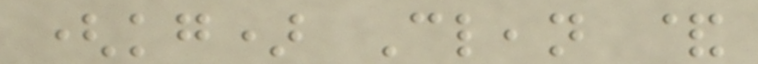(kg) Clean &
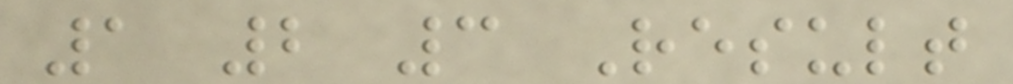1 2 3 Result
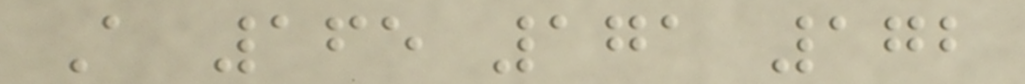A 165 171 172
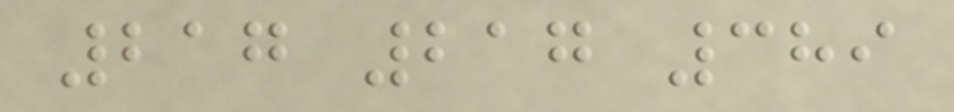217 217 389
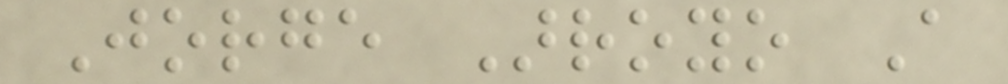Jorge Arroyo A
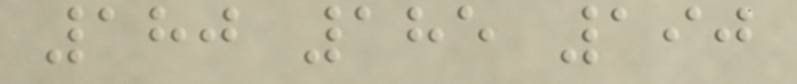180 185 190
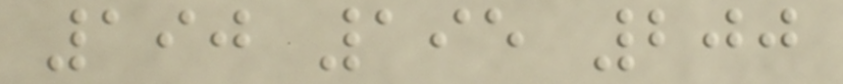190 195 200
